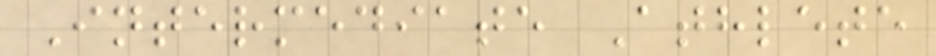Intermediate Athlete
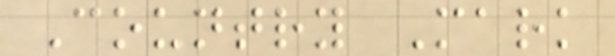Country Mark
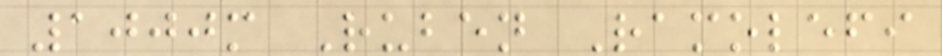1000m Ruben Ramolefi
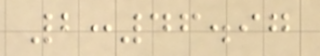2:46.97
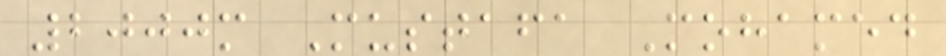2000m Mustafa Mohamed
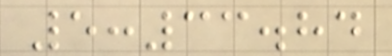5:33.84
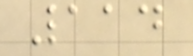114
